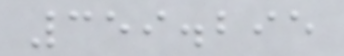359.295
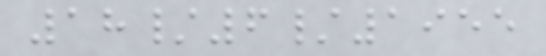18/6/1955
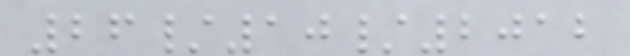26/10/2012
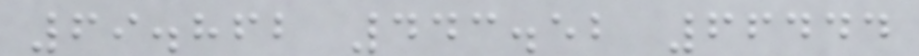69.862 443.52 66444
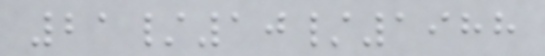21/10/1988
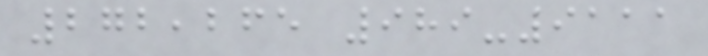272,265 989-9111
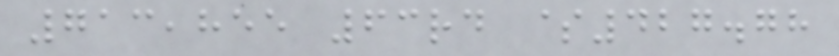713,855 63rd $427.78
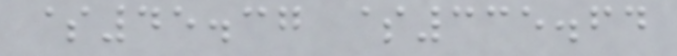$45.37 $335.64
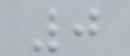0
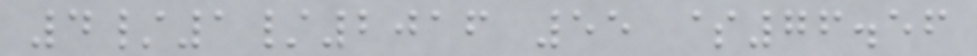4/1/2016 55 $76.56
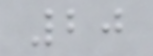20
